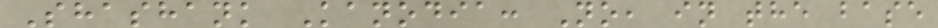Shashank Kanodia: No, in the base
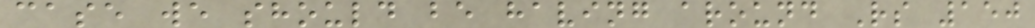case we should be having around Rs 150
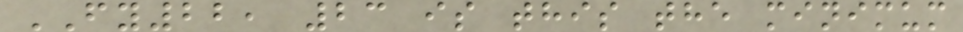FY22, 23 is this the minimum
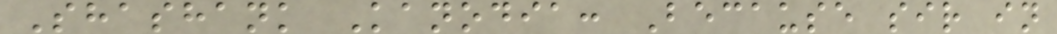Shashank Kanodia: Because sir in
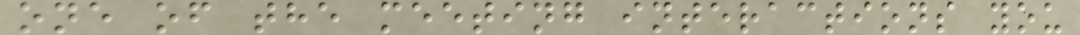one of the meeting interactions you
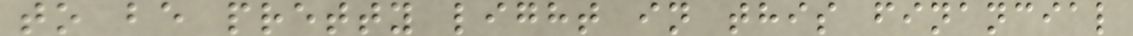to be pretty light in this financial
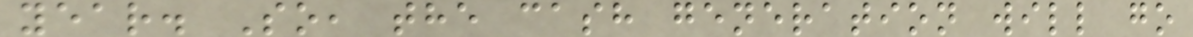year. So, the cash generation will go
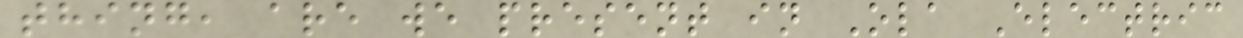thing, are we present in Ola Electric
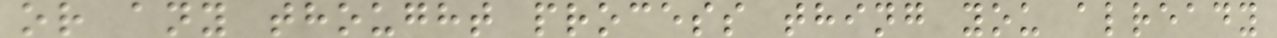or any thought process thing you already
